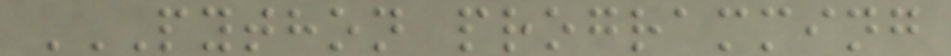PYTHON PROGRAMMING
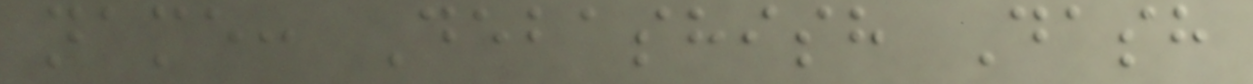name: Debashish Dash
